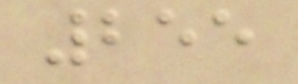255
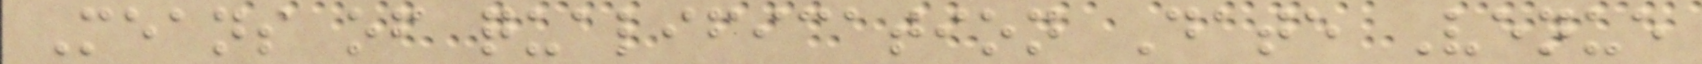Means of qualification Date Venue
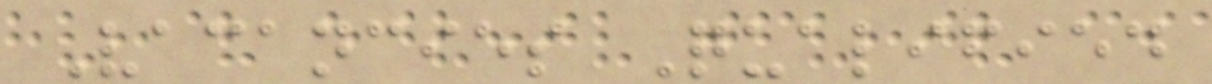Vacancies Qualified
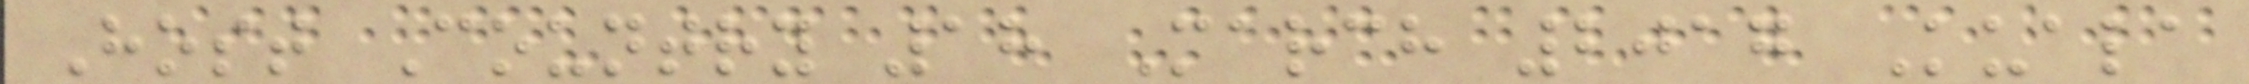Host Country 18 March 2017 Kuala
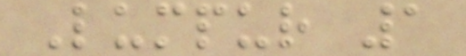Lumpur 1
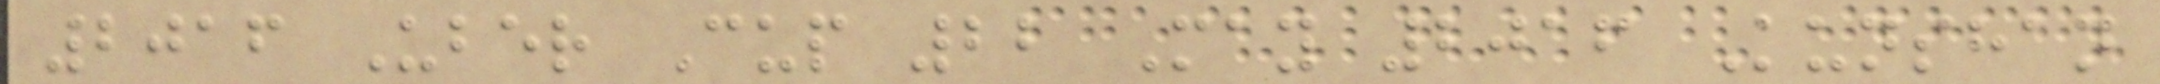2016 Uber Cup 22 May 2016 Kunshan
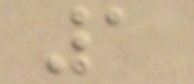1
